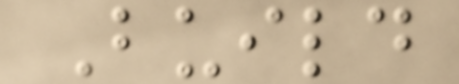Build
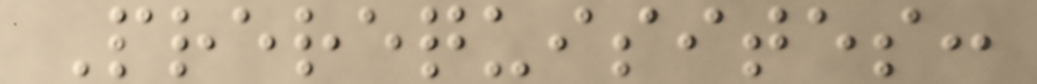Prerequisites:
